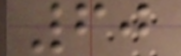60
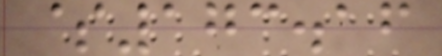$173.16
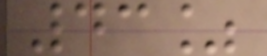43%
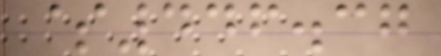$446.37
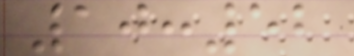10:52
